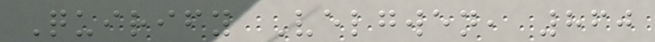Quirify Velgwen, 860
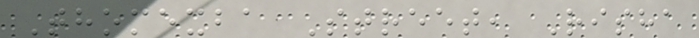Thomexba Street, Risha
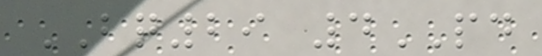BQ29 4PD
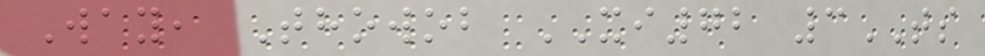Way, Thowob XI72 3TS
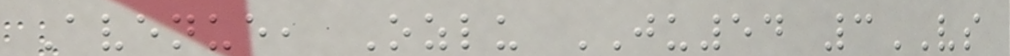Avenue, Ozlu JU54 3VS
